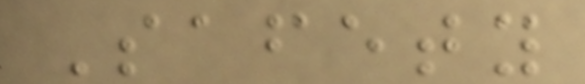Safety
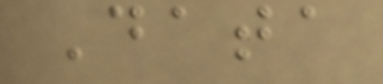Data
